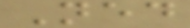Ned
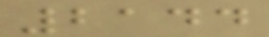2144
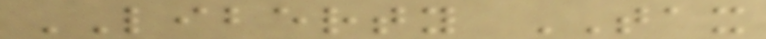LIBERTY TAX
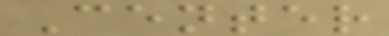Center
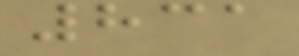831
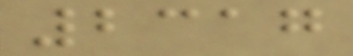2317
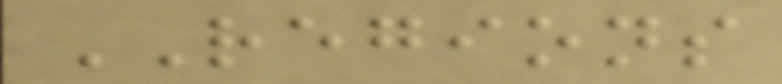REGIONS
